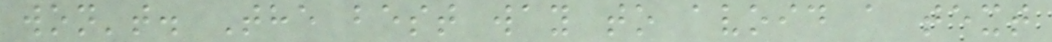won't. The best way to avoid a text
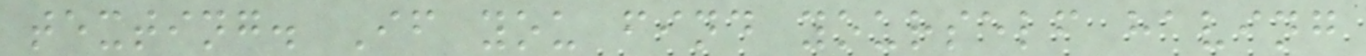texting. If you find yourself having
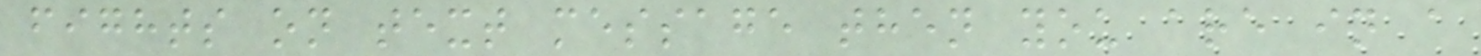fights on text message then you are in a
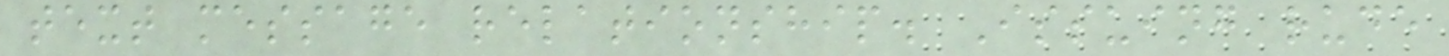text message relationship. Issuing rude
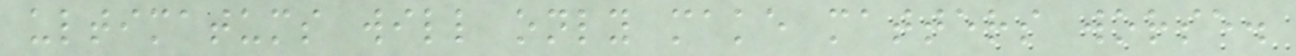ultimatums will only make matters worse.
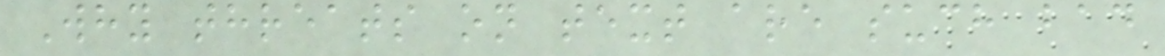Why threats on text are such bad
